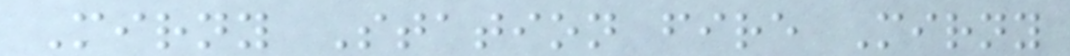Mirny Station fire Mirny
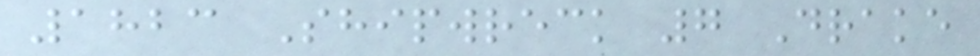1823 Shipwreck 7 Drake
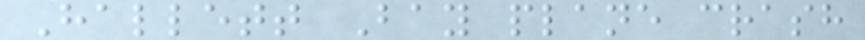Hallett Bay plane crash
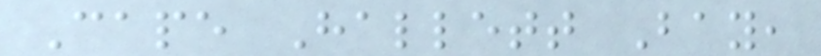Cape Hallett Bay,
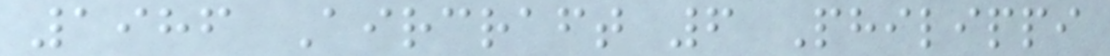1986 Aircraft 6 Philippi
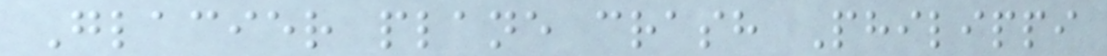Glacier plane crash Philippi
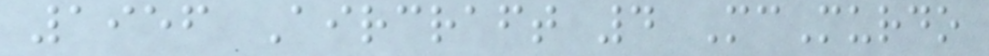1956 Aircraft 4 McMurdo
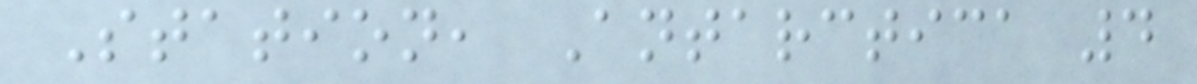Station, Antarctica 4
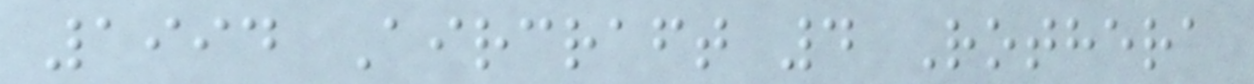1994 Aircraft 4 Rothera
